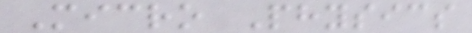Micro Physics
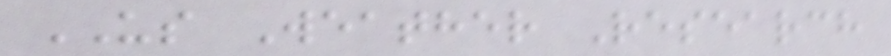US Weather Research
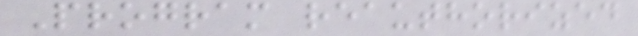Program reauthorized
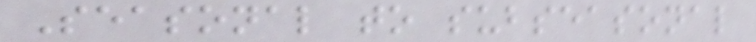Seasonal to subseasonal
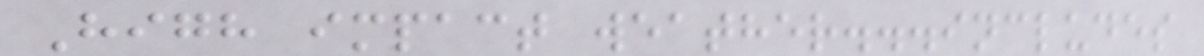High impact weather...includes
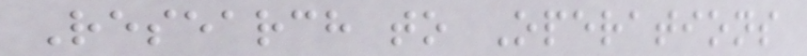Research to Operations
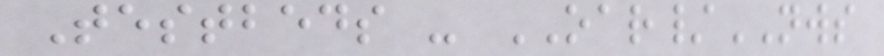Testbeds - OAR/NWS
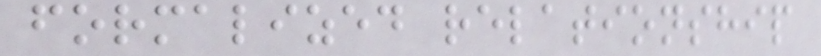formalized relationship
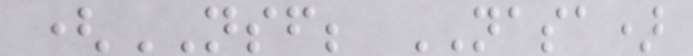(NSF; NASA)
